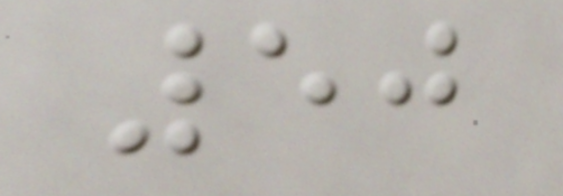50
